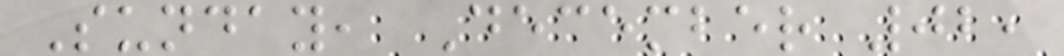Sunday, December 02,
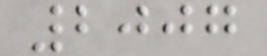2007
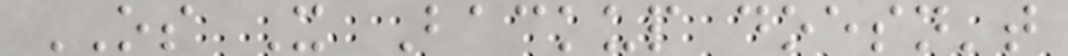OS X Backup doesn't
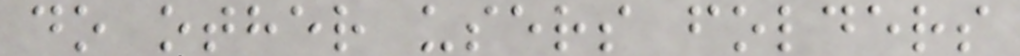do other users folders
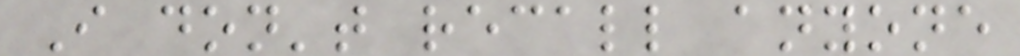I don't recall anyone
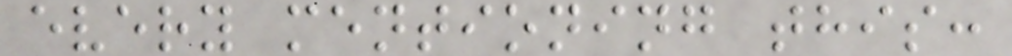every mentioning this:
